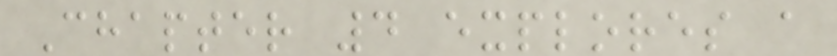Chapter 4 explores a
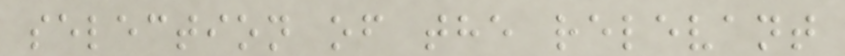selection of the relevant
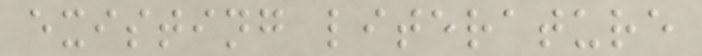existing literature
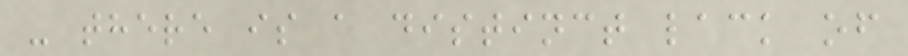- there is a distinct lack of
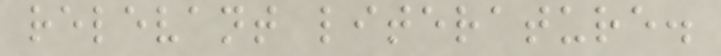relevant literature.
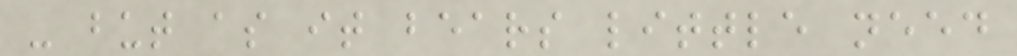- but as it bears little need
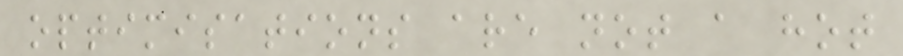optimisations are not a hot
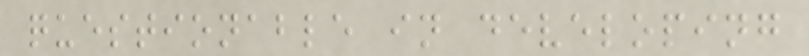questionable in developing
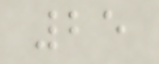25
